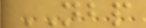NBP
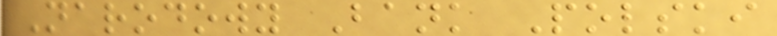Narodowy Bank Polski
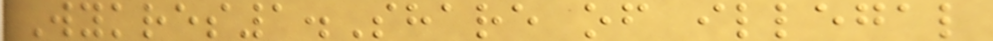Wykres1.Share of illegal
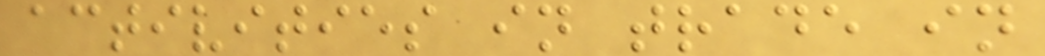activities in trade in
